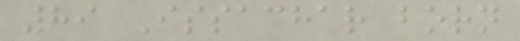89 Issachar born
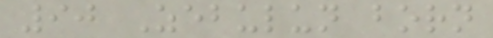90 Zebulun born
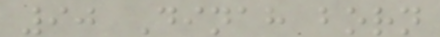90 Dinah born
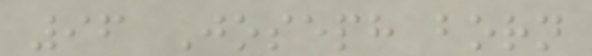96 Joseph born
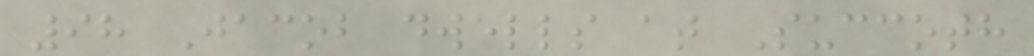98 Jacob dwells at Succoth
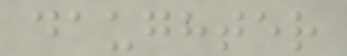daughter
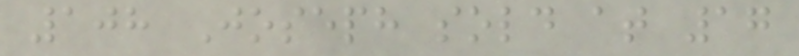108 Joseph sold at 17
